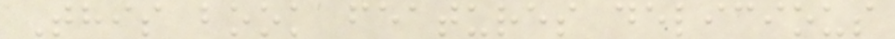This book features delicious
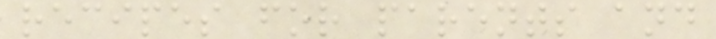recipes for parents and
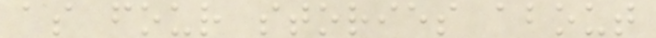as four stories about
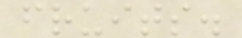fruits.
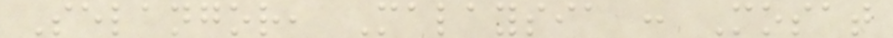Selangor, Malaysia : Mosat
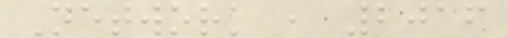Network , 2016
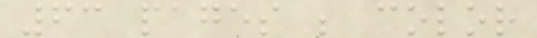63 pages ; color
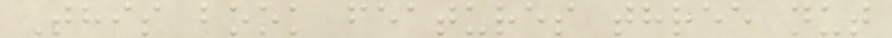This book features three nut
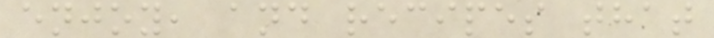enjoy, and recipes that
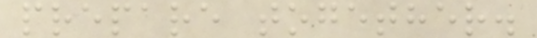prepare together.
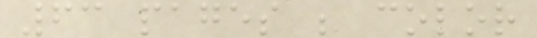63 pages ; color
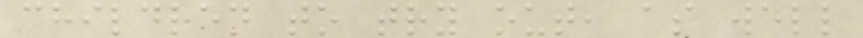children to try out, as well
